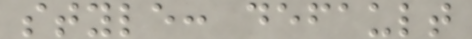style: default
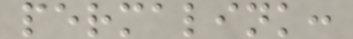permalink:
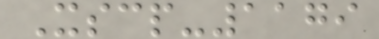Xscp-1179
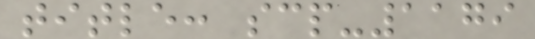title: scp-1179
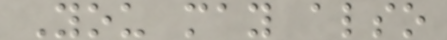You may also
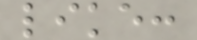like:
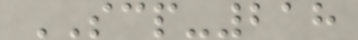SCP-218
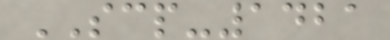SCP-1421
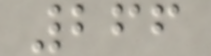266
